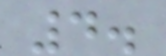4.
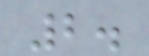2.
